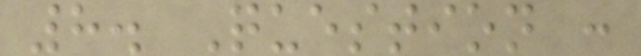8. Question :
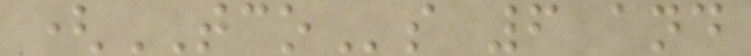(TCOs 6 and
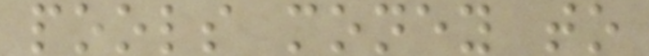pools money to
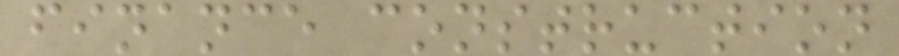finance construction
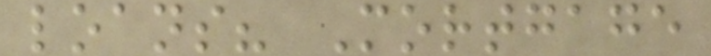loans? Mortgage
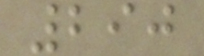290
